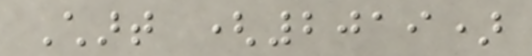Chart (2019)
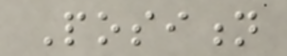Position
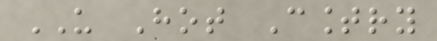US Hot Country
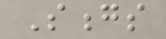Songs
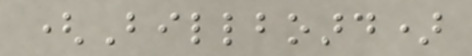(Billboard)
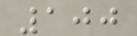100
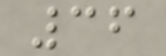36
